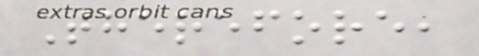Therefore,
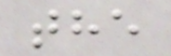the
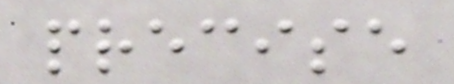precise
